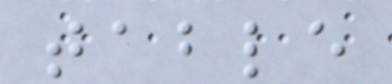table
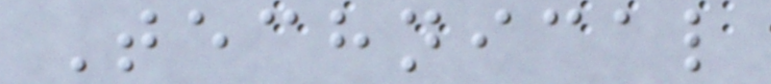Technical
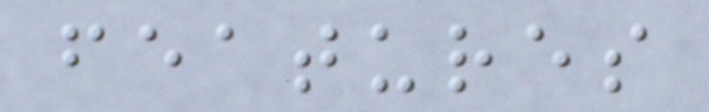features
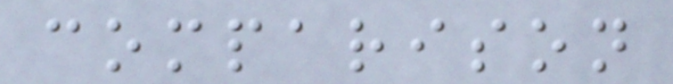comparison
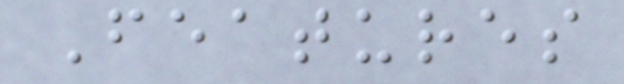Features
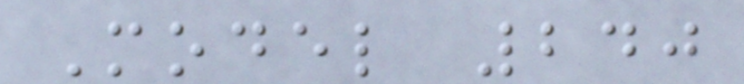Model 240
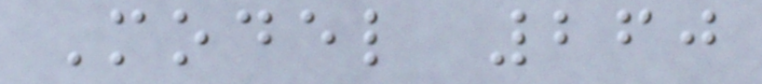Model 260
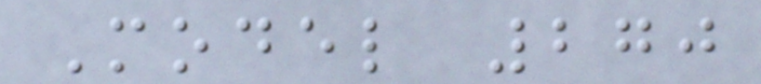Model 270
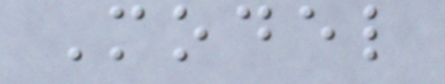Model
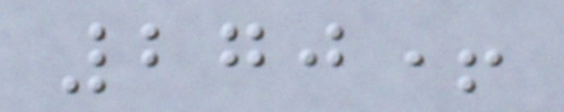270+
